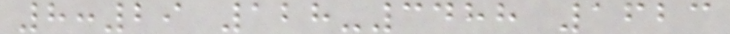8:29 128-3488 1623
